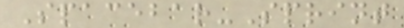Spacebar-Sprint
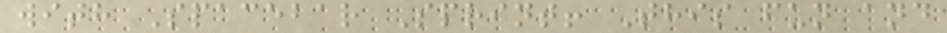with Spacebar Sprint! This fun and
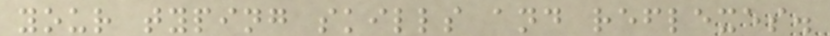your typing skills and reflexes.
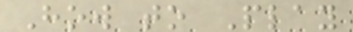How to Play
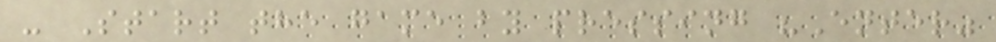- Start the game by pressing "Enter"
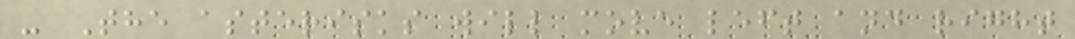- The asterisks will move left and right
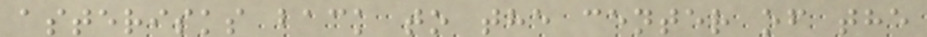asterisks back to the center of the
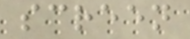screen
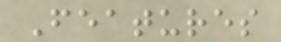Features
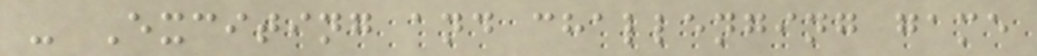- Exciting and challenging game
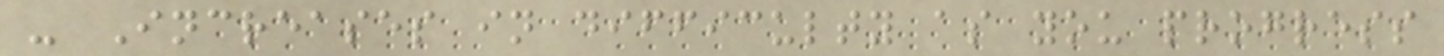- Increases in difficulty as you progress
